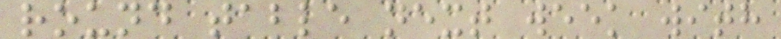round table next week with
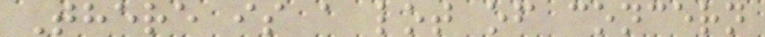There is a lot of concern
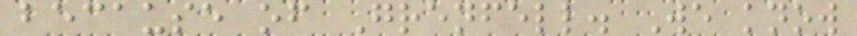because of Grenfell. We know
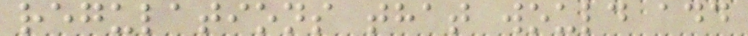regulations that would add
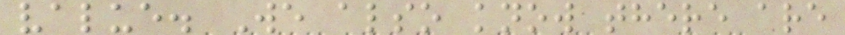value. We also know there are
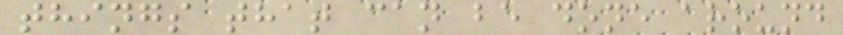things that can be done around
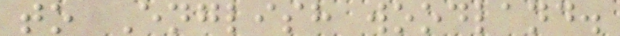to English woodland.
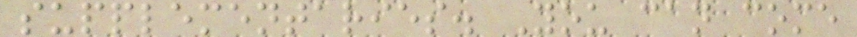supplementaries. You can come
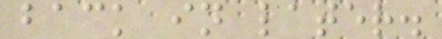back in later.
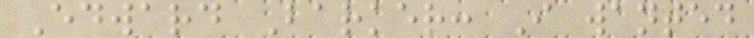Edward Barker: I wanted
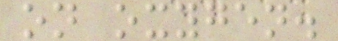on oxygen.
